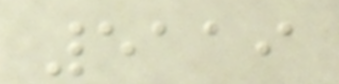5119
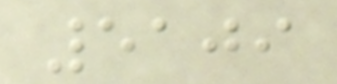5109
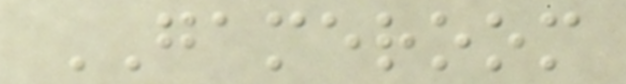GAMEROOM
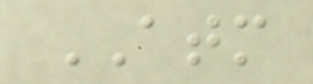ATM
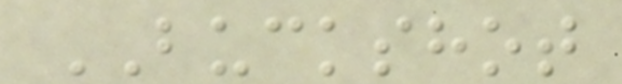BUCKSHOT
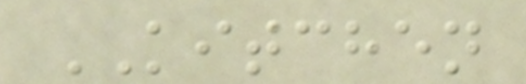KITCHEN
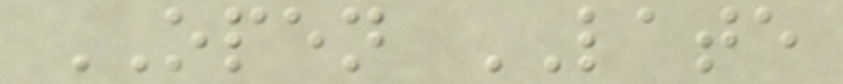OPEN LATE
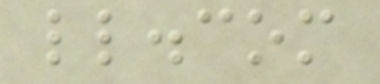ll.com
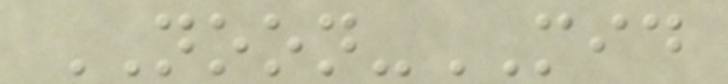NOON-MID
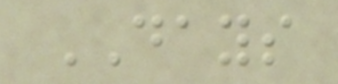DAYS
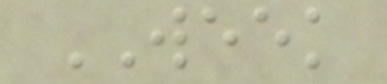WEEK
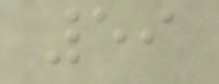59
